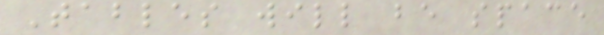Tables will be space
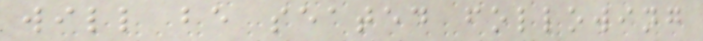will be seated following
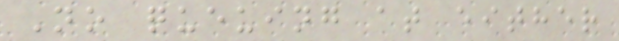No queuing at either
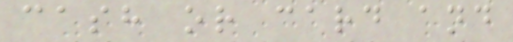cash or card and
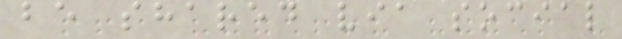be shared via social
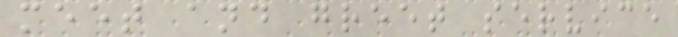meet and greet service
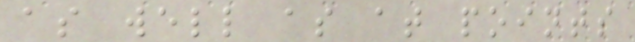as well as at points
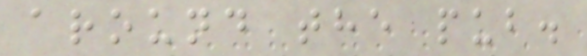around the pub.
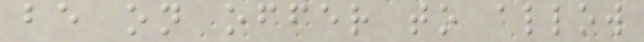be on offer to allow
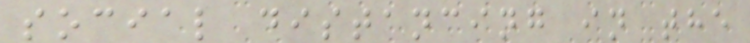social distancing in the
